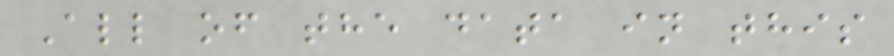All of the data in this
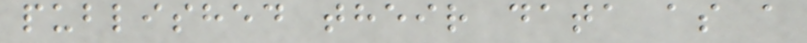published their data as a
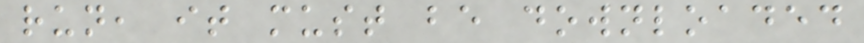run, it must be downloaded
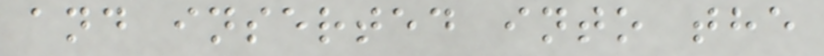and inserted into the
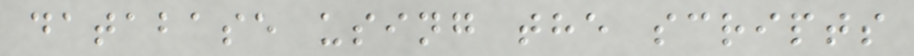database using the scripts
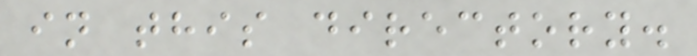in this directory.
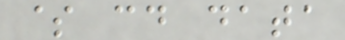$ cd data
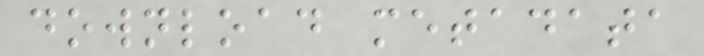download metadata
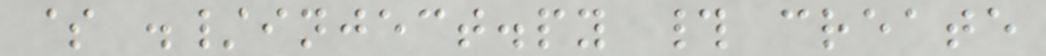$ ./inject.py # create
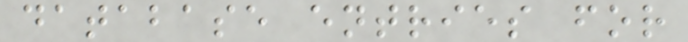database entries for
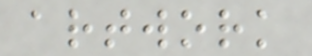artwork
